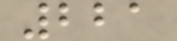221
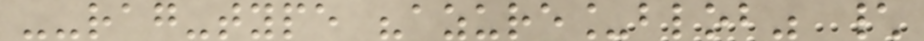--rag-type "azure_blob" \
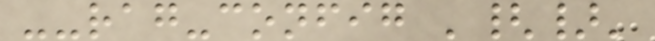--rag-config '{}'
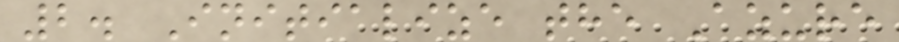2. Initialize the Azure
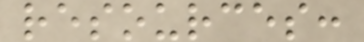resources:
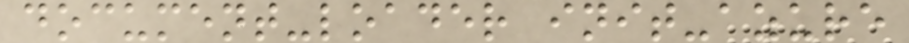document-loader init-azure
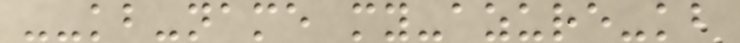--kb-name my-azure-kb
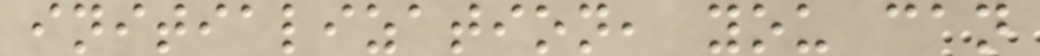initialization, you can
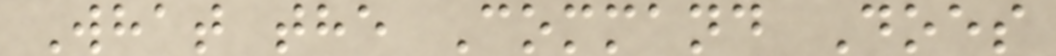What the Command Does
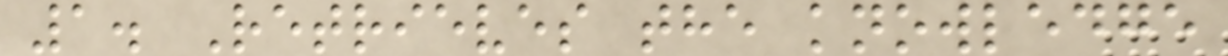1. Retrieves the knowledge
